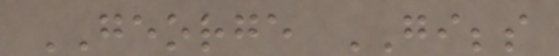GEORGE GIBBS
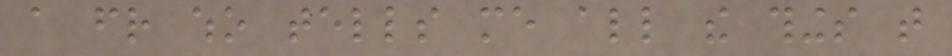a friend who tells me all the things that
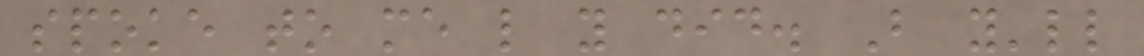spoke to me like you did. But you'll
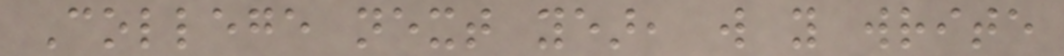College next year, will you write
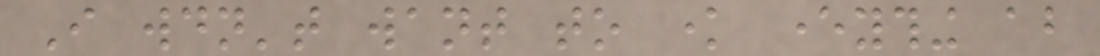I wouldn't want to know everything about
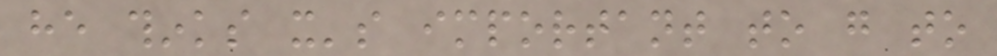he thinks it's important to go to
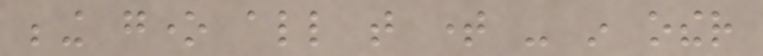being gone all that time - in other
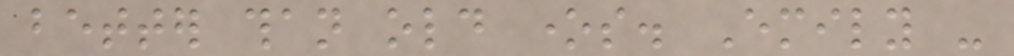better than old ones. Emily -
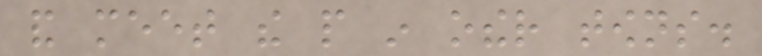and meet the people in other towns.
